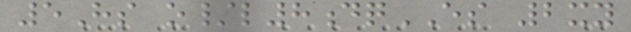5Hs o/l8dqES 2xy
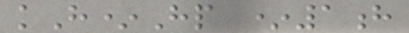kH*Hp *1h
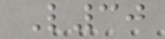L30
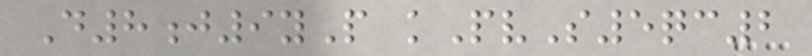D8j9yP kPvS5qc2
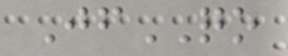JfQO
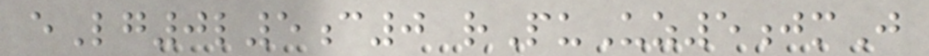eLg0l5c0 rPuUz5jmJ
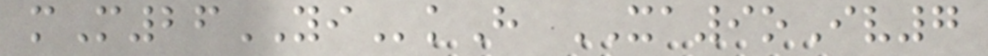mM26YIkH XA9oIv7
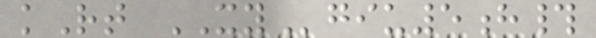kRt XYgiu5h#
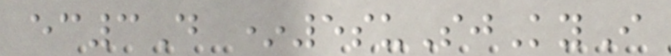ec3D *5suSjKyI
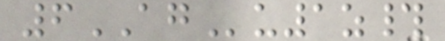6AGu1z#
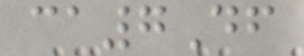ca7Df
